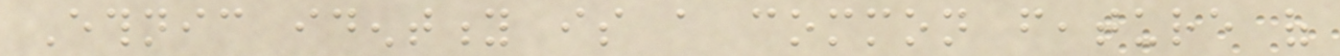Ethnic identity is a common feature of
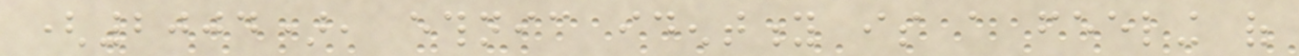(2004), ethnic identity is a feeling of
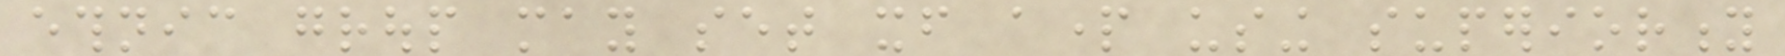ethnic group may set itself apart using superiority
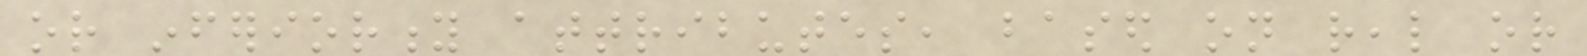or inferiority attributes, based on real or
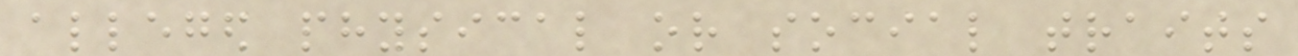alleged physical or social traits
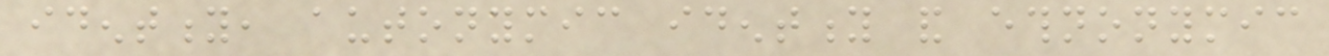identity, autonymic identity and ethnonymic
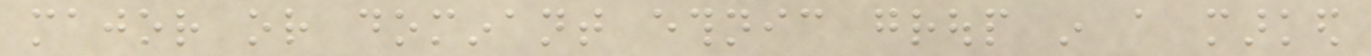major or dominant ethnic group in a marked
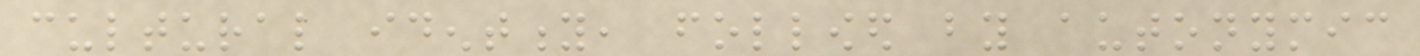cultural identity, followed by autonymic
